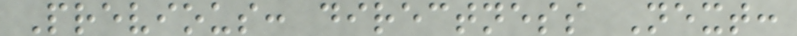Previous: directness Next:
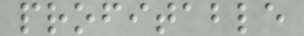profitable
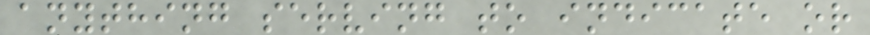anything serving to indicate or
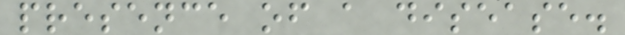presence of a disease.
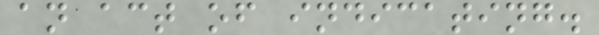an act of indicating.
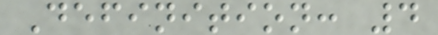Definition: 4
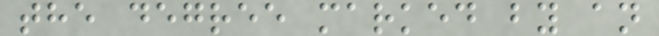the degree marked by an
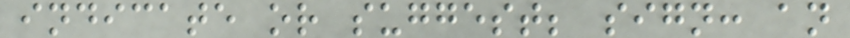indicate or suggest; sign: an
